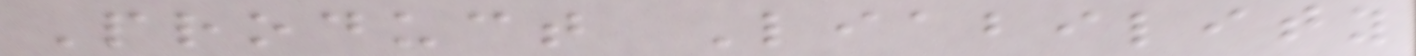Product Liability
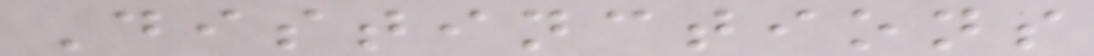Distinctions
